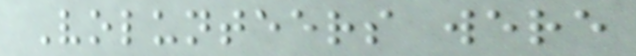Volunteers were
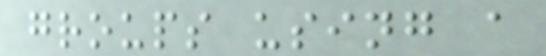groups using a
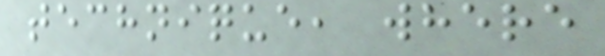technique, where
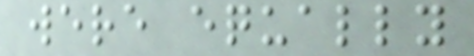were equally
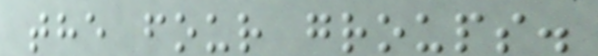the four groups.
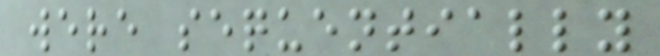were sequentially
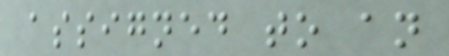assigned to an
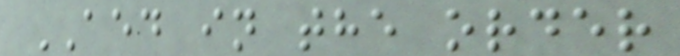AED in the order
